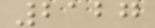2127
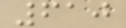610
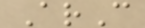ArC
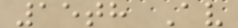15th Av
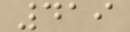419
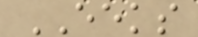EEKS
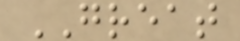GREAT
